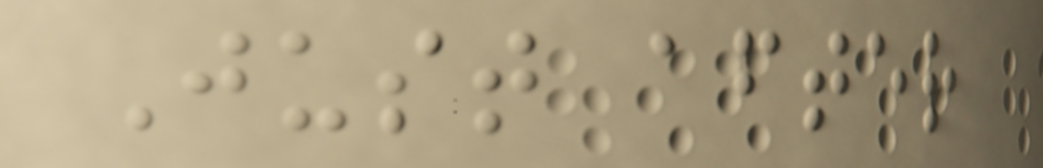Just after
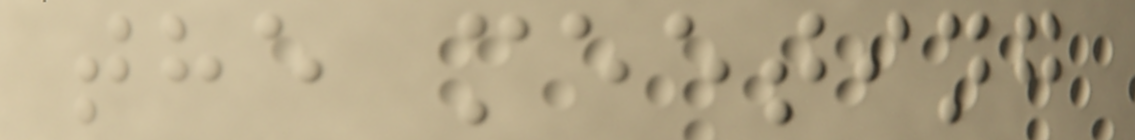the meeting
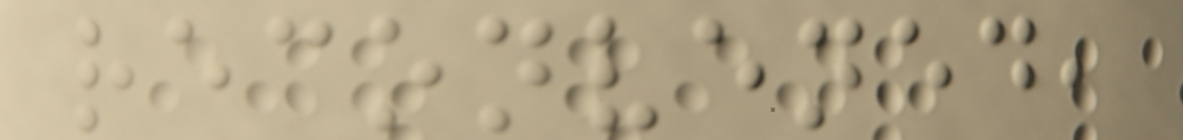reconvened,
